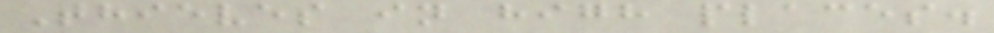Thieves in high places.
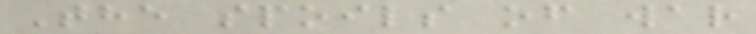The spoils of war
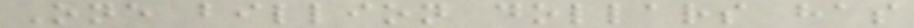One billion dollars has
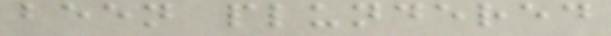been plundered
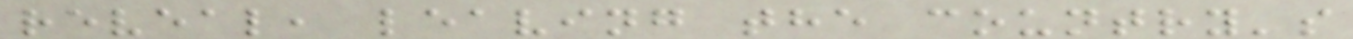reveal, leaving the country's
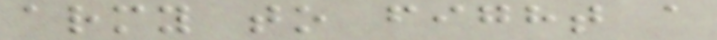army to fight a
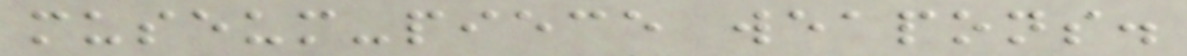museum-piece weapons.
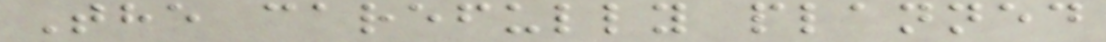The carefully planned
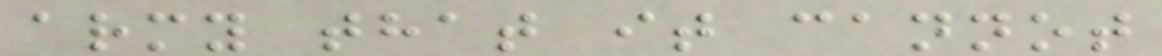army that it cannot
